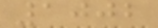1002
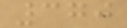370
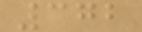372
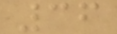36
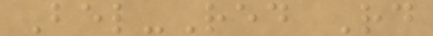Bel-Red Rd
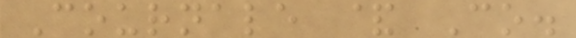Cournale & Co.
